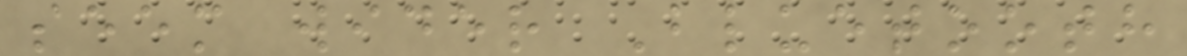seem wider Bluetooth
